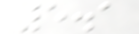5.1
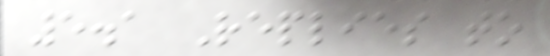5.1 Replies to
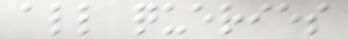all queries
